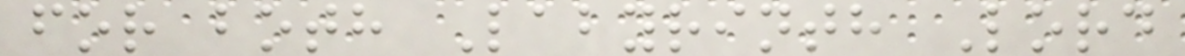for both Labyrinth Lord
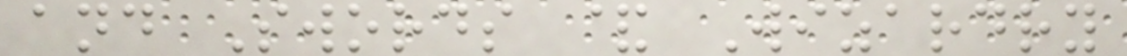and Swords & Wizardry
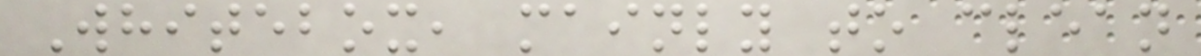Whitebox, mainly to clean
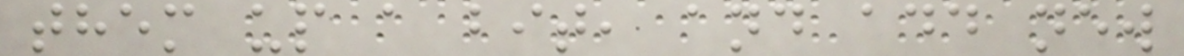them up a bit, and add new
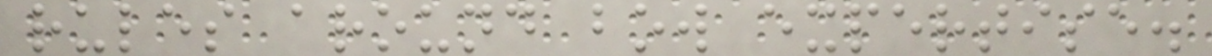rules around bow expertise.
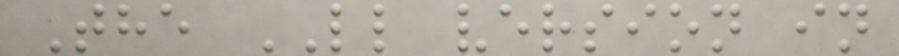The LL version in
